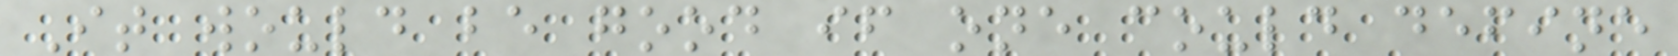It would be good if one could define
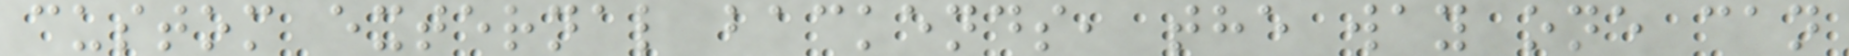custom external backends, the way one can
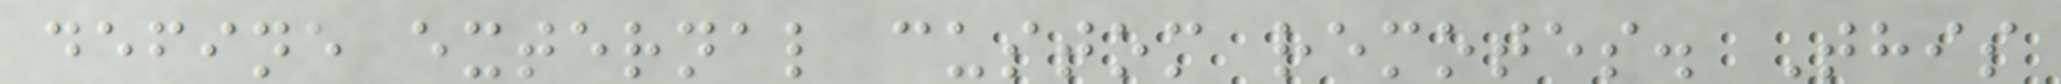define external custom remotes. This
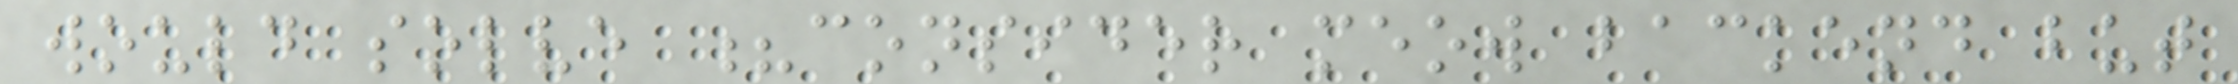would solve ?consider meow backend but
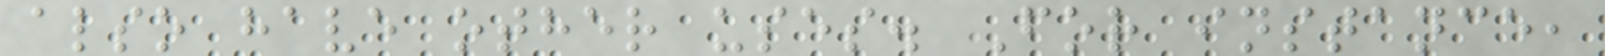also have other uses. For instance,
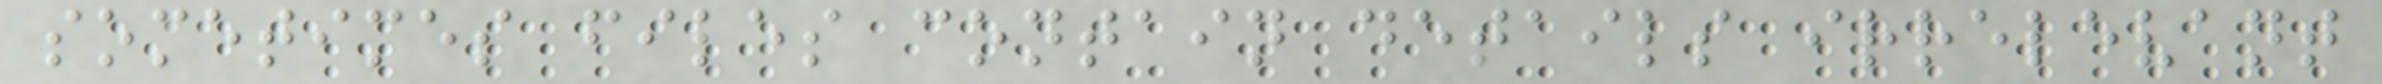sometimes files contain details irrelevant
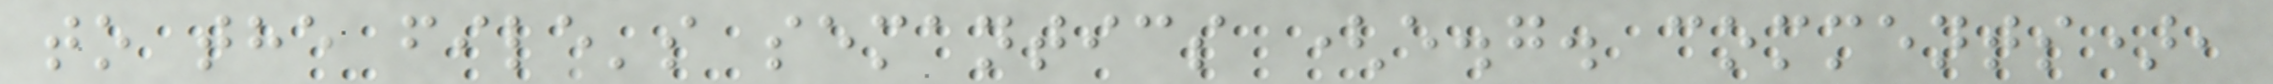to the file's semantics (e.g. comments),
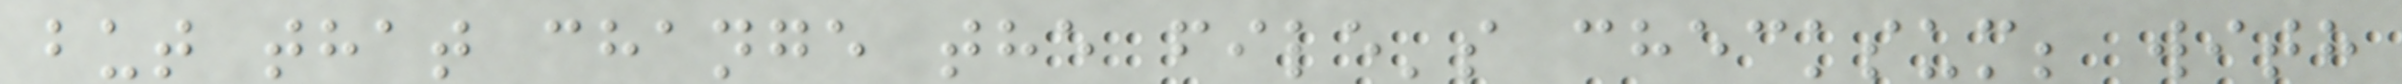but that change the file's checksum; with
